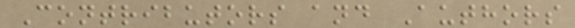Contributors and Authors
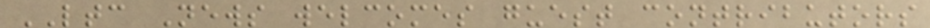LTC News welcomes guest contributors
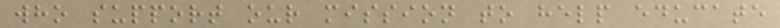who support our mission to help educate
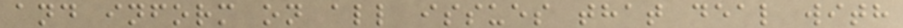and inform on all issues that deal with
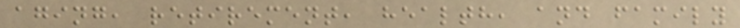aging, retirement, health, and family
